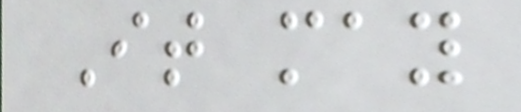It may
